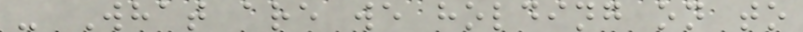- What are we holding on to
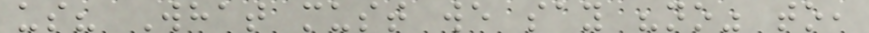us? What must we say "no" to,
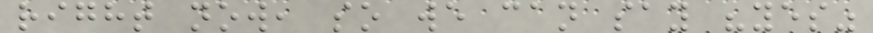right now, so we can say "yes"
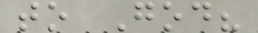to God?
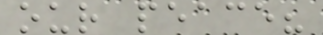our peace?
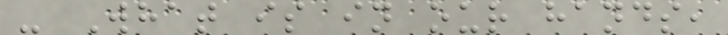- What is in our hands,
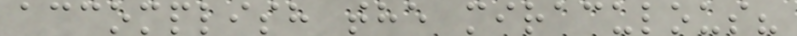accomplish the miraculous?
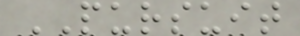PURSUIT
